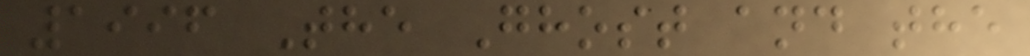1996 The Ghost and the
